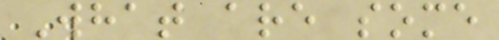What are some
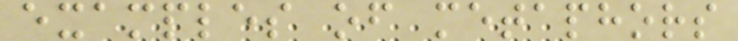examples of metaphors
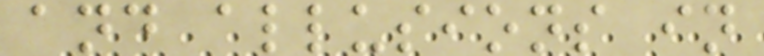and allusions in
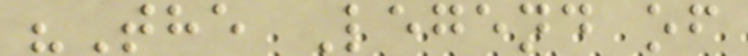"The Legend of
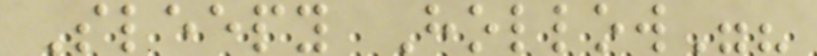Sleepy Hollow"?
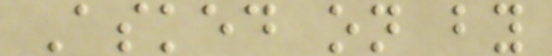Asked on by
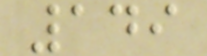149
